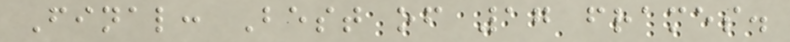Final: Best of 17 frames.
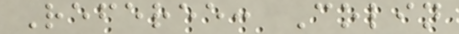Referee: Colin
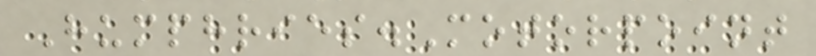Humphries.Motorpoint
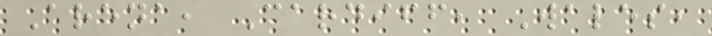Arena, Cardiff, Wales,
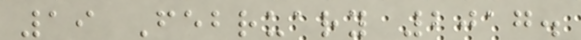19 February 2017.
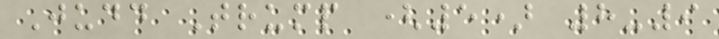Judd Trump (5) 8-9
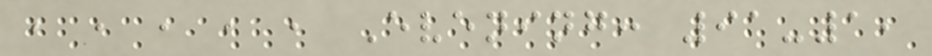, , , , , Evening: 91-1,
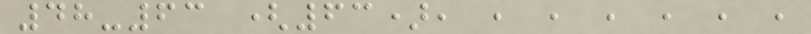48-63 (63), , , , , , ,
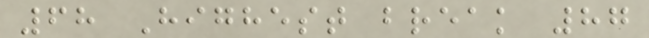68 Highest break 87
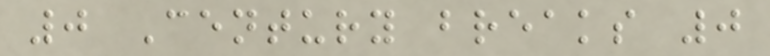0 Century breaks 0
